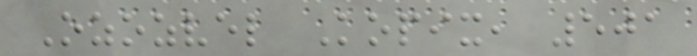Ozozvel Kopix, 501
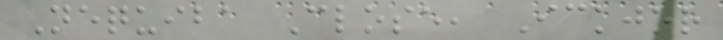Nequiba Close, Ickjor
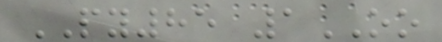PY85 1OO
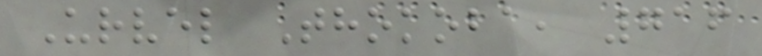Urvel Thokoba, 716
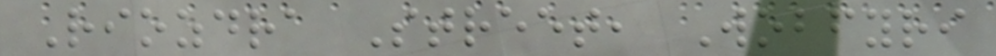Riozdra Street, Wobfyri
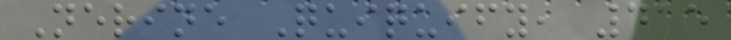Nerine Quiquify, 415
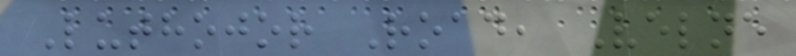Luthojor Road, Velne
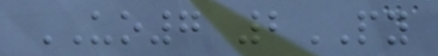UO7 2PY
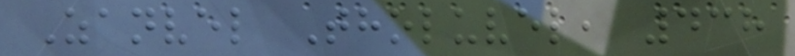Zanvel Tholuvel, 438
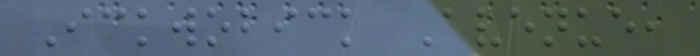Ickwobick Avenue,
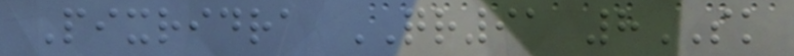Pixridra QR91 8SK
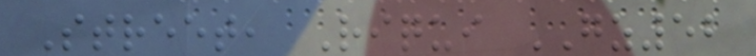Street, Riqui GZ52
